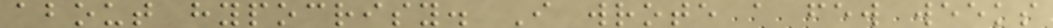about hypocrisy. I wrote a few weeks
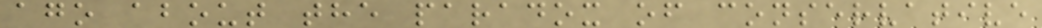ago about the paradox of conservative
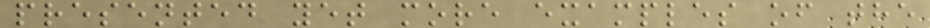presented yet more examples of the
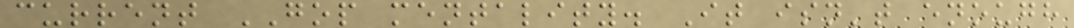current GOP mentality. It isn't enough
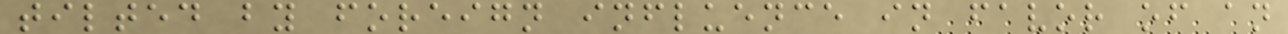tilted by foreign influence in favor of an
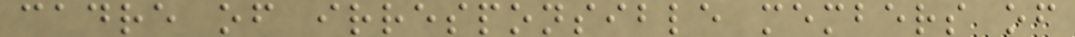cadre of irresponsible members of
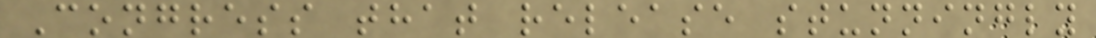Congress that release stunningly
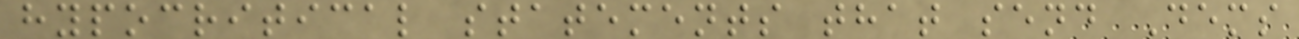hypocritical statements that send Dems
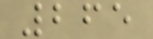265
